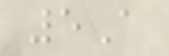5A
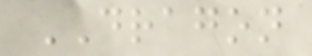DRAGON
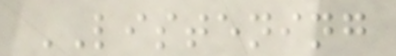LISTENING
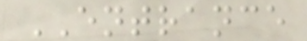ENTRANCE
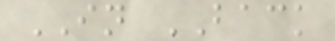IN BACK
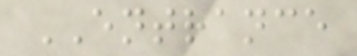ENTRANCE
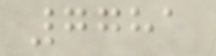7781
